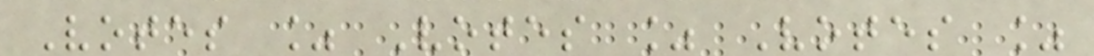Votes % Votes % Votes %
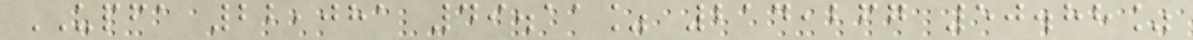UPFA 22,081 49.11% 214,267 50.88%
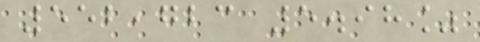552,723 5.98%
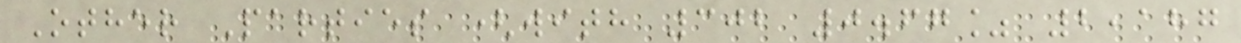Other Parties (with 302 0.67% 2,187
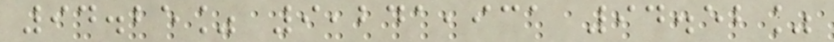94.25% 9,241,931 94.52%
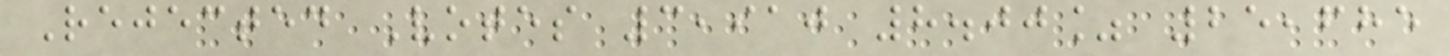Rejected Votes 3,910 8.00% 25,685
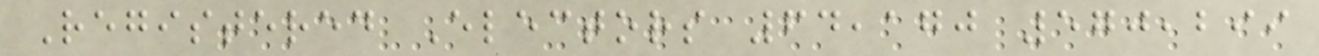Registered Electors 64,170 570,299
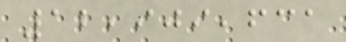12,909,631
